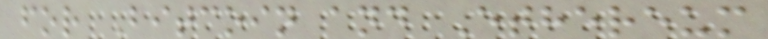for Bitcoin and Ethereum
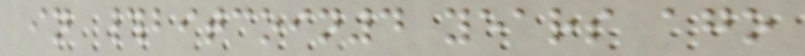in #bitcoin4 years ago
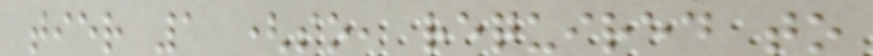tier 1 (so, required to
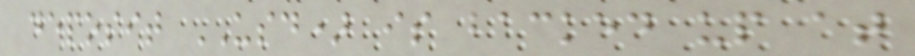deposit USD) is backed up at
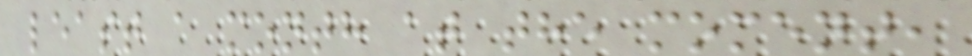least a month at the moment,
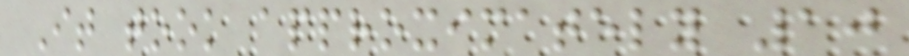It took approximately 10
